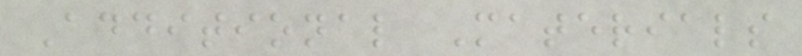Additional Materials
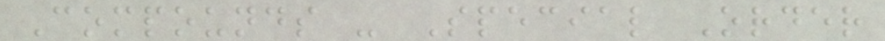Compounds - Special Order
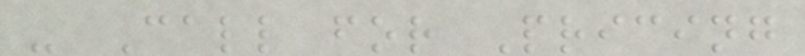- Call for Pricing
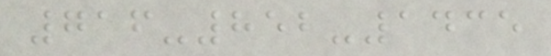716-852-1435
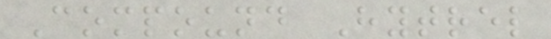Compound Hytrel
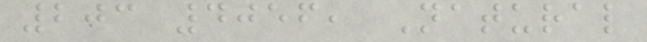203 4056, Natural
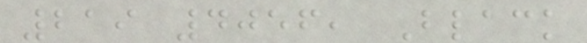219 4056, Black
